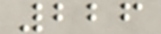226
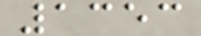1353
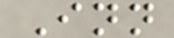Inn
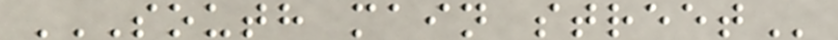SOUTH MAIN STREET
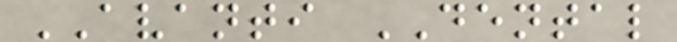AVANTI DENTAL
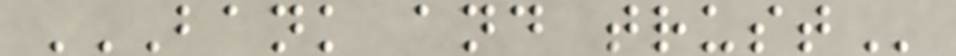BANK AND TRUST
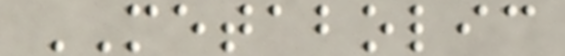METABOLIC
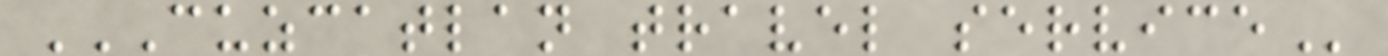CUZCATLAN TRAVEL SERVICE
